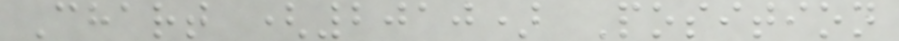Chart (2010) Position
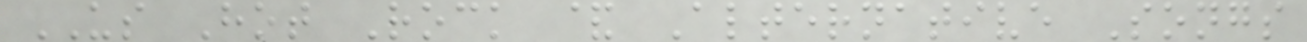US Hot Rock & Alternative Songs
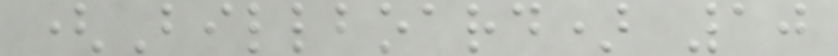(Billboard) 10
